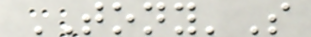TONY'S
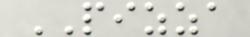PIZZA
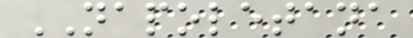NAPOLETANA
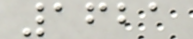1621
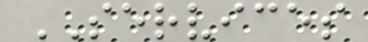SERVICES
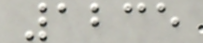1235
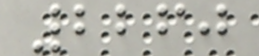2260
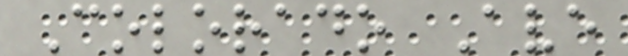Colorado Ave
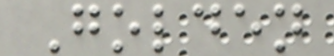Golden
